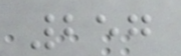257
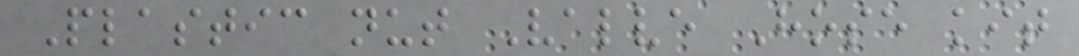Plastic nut Valve Hose kit
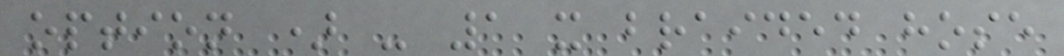option ) - 1 x braided hose
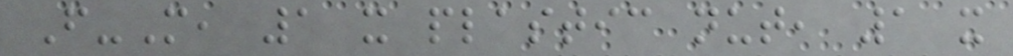F-M, 1 x plastic nut, 1 x
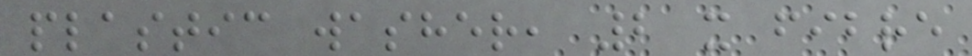plastic washer, 2 x fibre
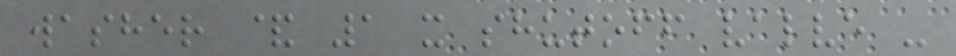washer & 1 x shutoff valve -
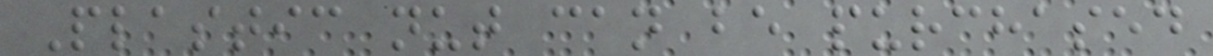Plastic nut can be purchased
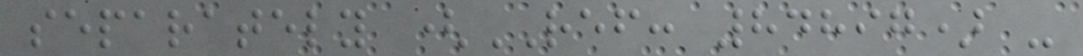separately (REF: 84897) -
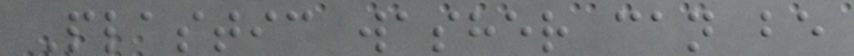Plastic washer can be
